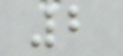2
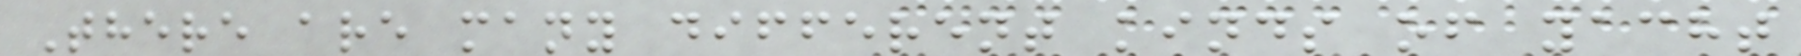There are many different kinds of yacht
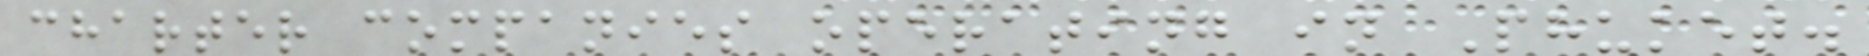charter companies operating in Phuket.
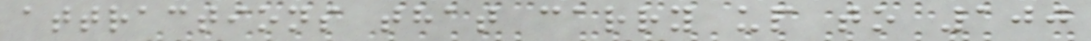attractions that carry up to 100
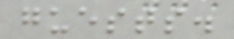guests.
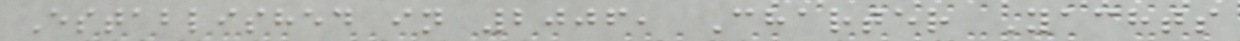Established in 2006, Charter Yachts
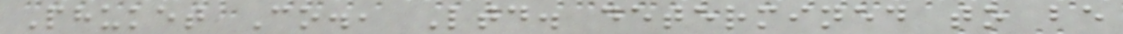Phuket Co., Ltd. determined to be
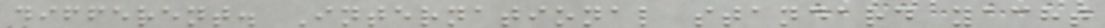different. International standard yacht
